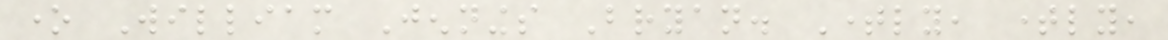one William Jennings Bryan. Timely, timely,
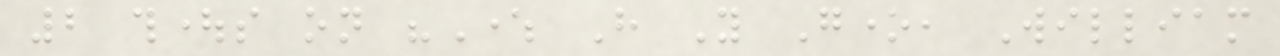2 thoughts on "Where Have You Gone, William
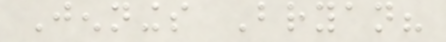Jennings Bryan?
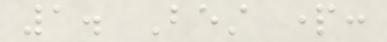1. Best part:
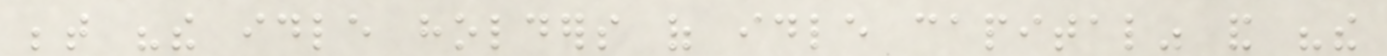between "the idle holders of idle capital" and "the
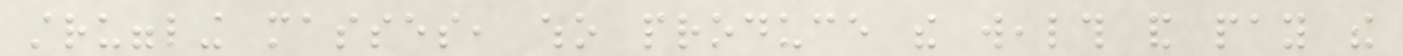struggling masses, who produce the wealth and pay the
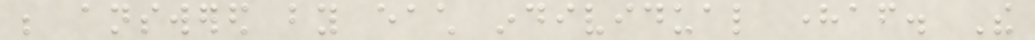be answered by each individual hereafter. The
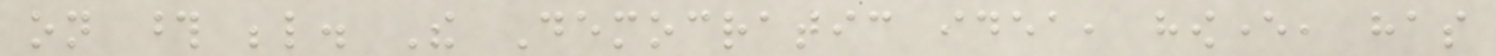on those below. The Democratic idea, however, has
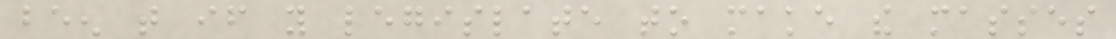been that if you legislate to make the masses
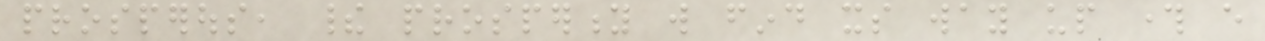prosperous, their prosperity will find its way up through every
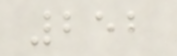252
